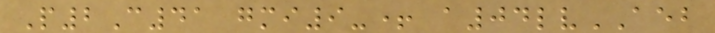P2C41 gmi9-+ a04lvAEB
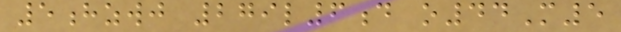5hzwj 279l6d o44M5
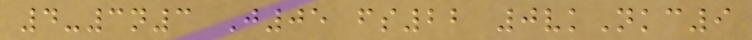4-3n3 J05 fs22 0vkNkc9
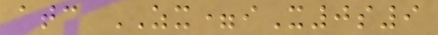atc ZX=iX0s9
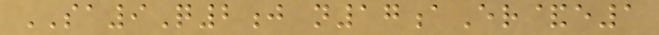SA9Q2j n17aEr&e1
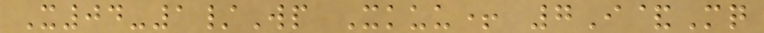X04-1/Wp Xkuu+ 7I&Mq
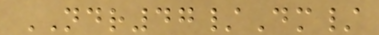NDR47/Dm/
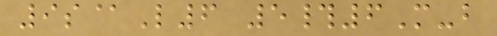9s@L6 5#6M-b
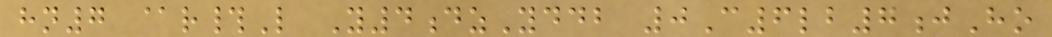hn7 @r#L Y4dzYddb 0C6lb7jHo
